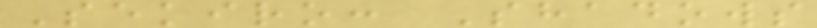Sekiro: Shadows
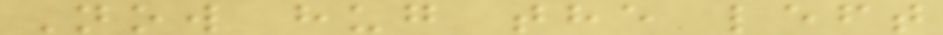Now hug the left
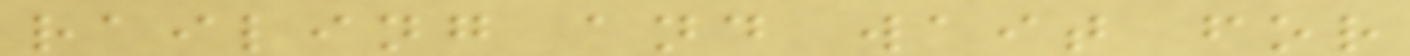railing and wait for
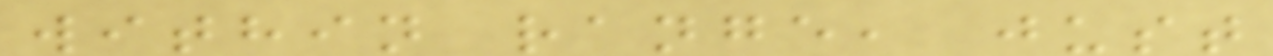within range, just
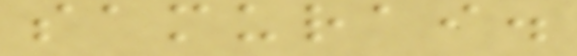samurai.
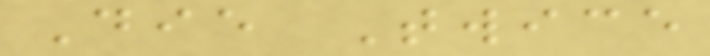Die Twice
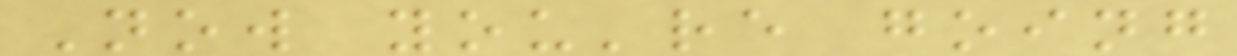Now you're going
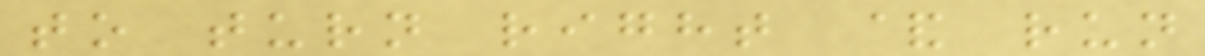to turn right & run
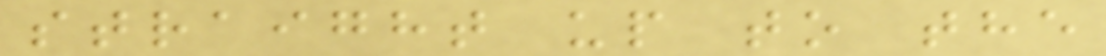straight up to the
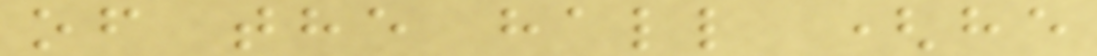of the hall (he
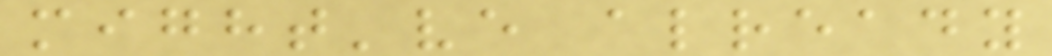might've already
